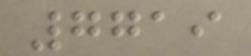7719
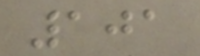101
